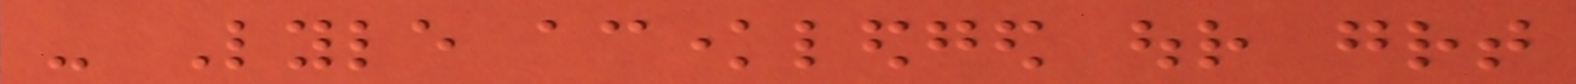- Lyle acknowledged our great
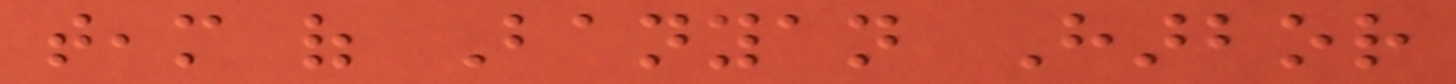team of Banyan Harbor
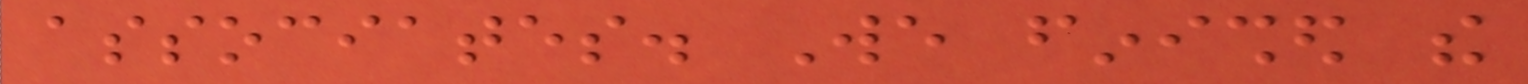associates. We finished the
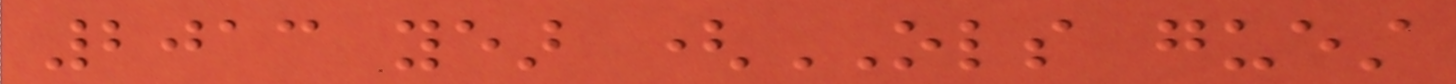2013 year (OLS guest
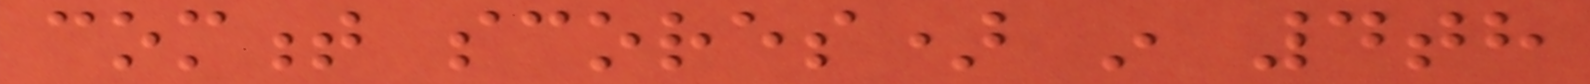comment scores) in 4th
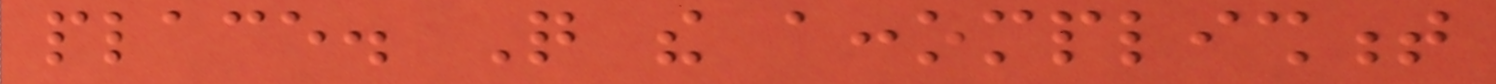place. Quite the accomplishment
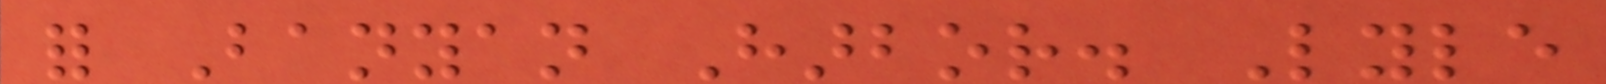for Banyan Harbor. Lyle
